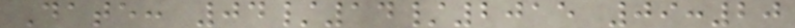Date: 04/14/2015 09:20
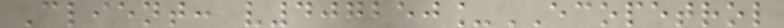Client: v407250_ECOPETROL
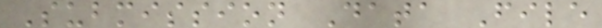Submission Data File
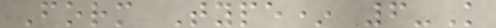Form Type* 6-K
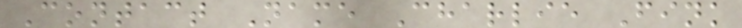Contact Name Charlie Fink
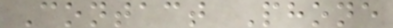Contact Phone
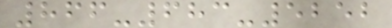866-683-5252
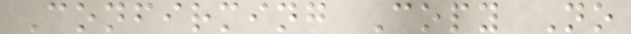Confirming Copy No
